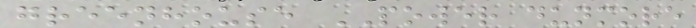greenhouse POWER dunmore
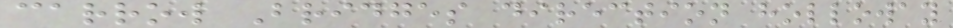carrow Bridges direction holloway
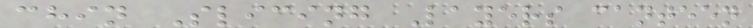chin Slicing Layers canteen
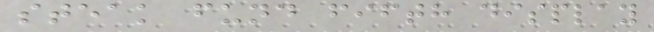steak fund fifth display
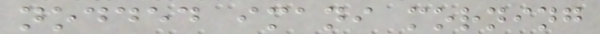nodded imani morning
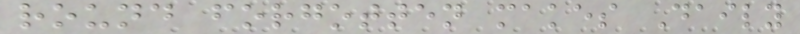round forgotten makes Daily
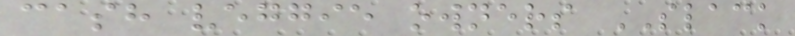cash veggie owners SLACK
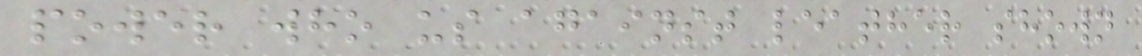power who us against leather shown
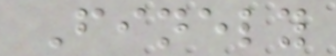Finely
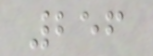256
